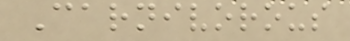Carnivorous
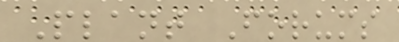Plant Forums
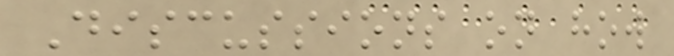Discussions on how
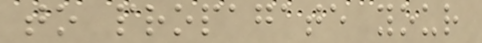to propagate your
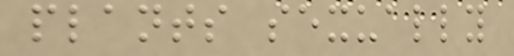plants sexually
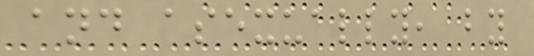and asexually, by
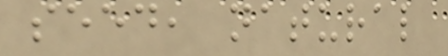seed, natural
